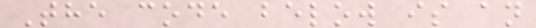The code below is an
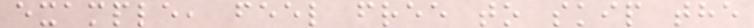example, feel free to skip the
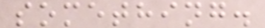something.
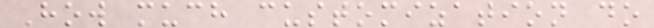How much customization do
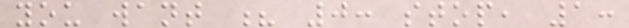you want ? 0: stop, 1:
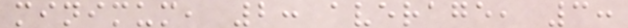minimum, 2: average, 3:
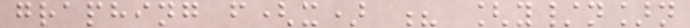graphing f(x) ? [y/n]n
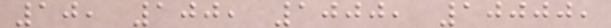10, 100, 1000, 10000,
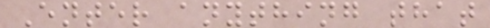Enter anything that
